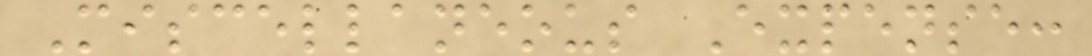Miscellaneous Expense:
